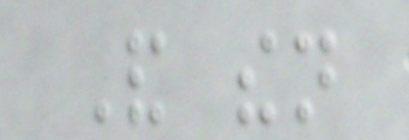And then
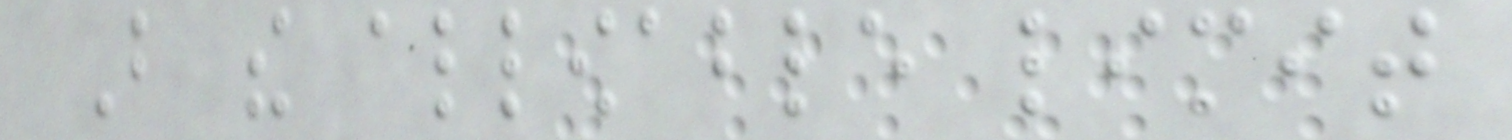But the allowable limit
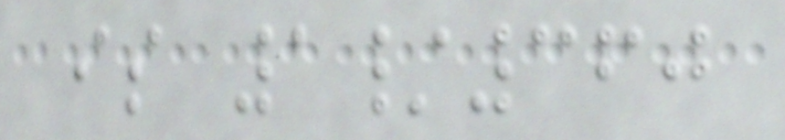is 1/360
